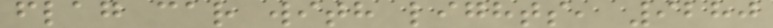flag car with lights, 9280
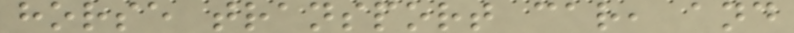horse transport car, and
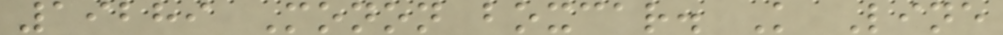19289 Monon boxcar. K Line
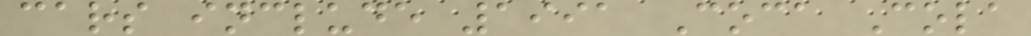cars include 1991 Coca Cola
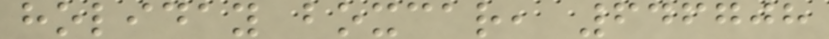holiday boxcar, 646708
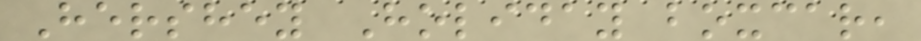Hershey Holiday boxcar,
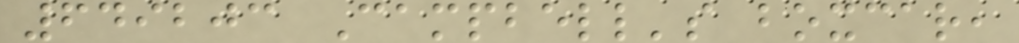649203 Campbell's boxcar,
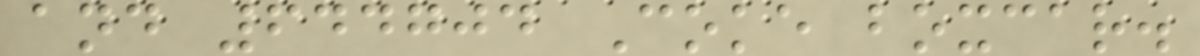and 644704 Coke boxcar.
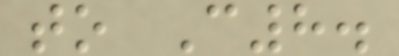to C8.
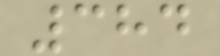384
